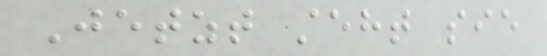Jetzt steht sie
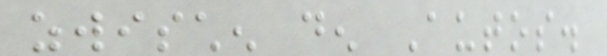zwischen den Autos.
